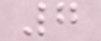7
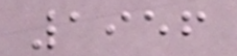1956
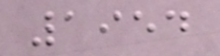1954
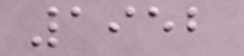1952
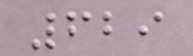629
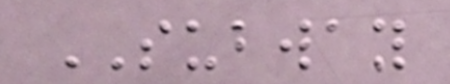SUBWAY
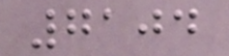7104
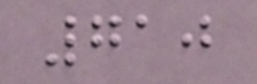710
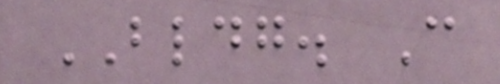BLDG. C
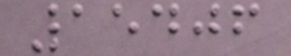15406
